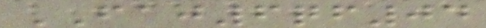FAJ6qf04
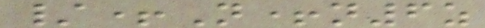/+N+n6z
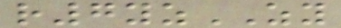r7yzZY
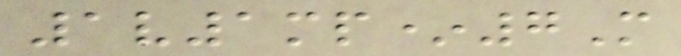1v1mp*7M
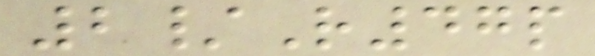2/R47p
